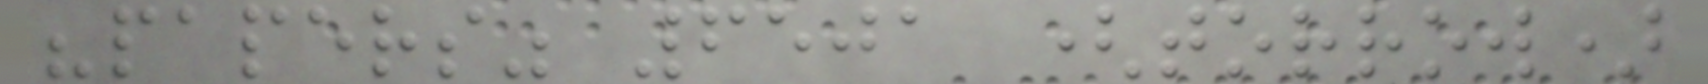"papers" 6501 (torrow)
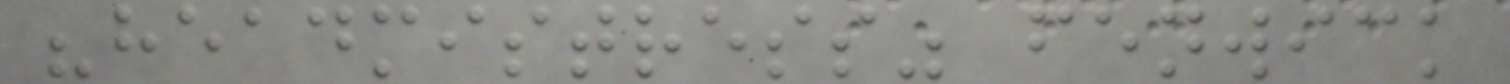"headmistress" fenwick
